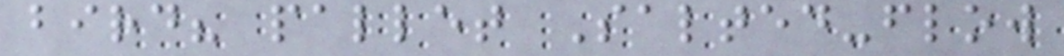bird? pallet Salted-flow
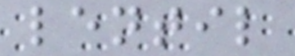lentil
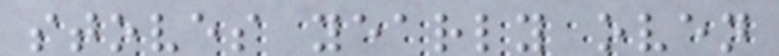stoves yearly oven
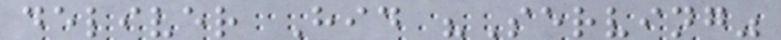deliver Hid "Serving"
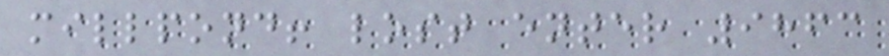millpond! lost enter 9863
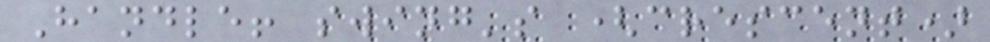Handle! swing's (crescent)
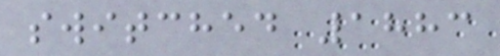switched 1883
